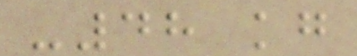-48 kg
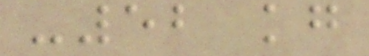-52 kg
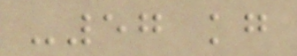-57 kg
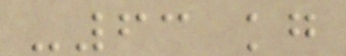-63 kg
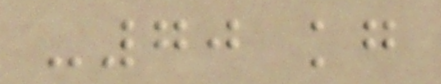-70 kg
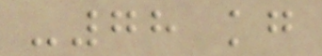-78 kg
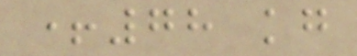+78 kg
